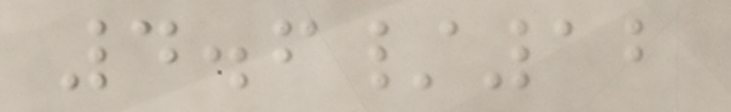4.6/12
